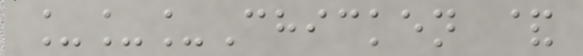___Chicken &
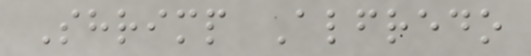Shrimp Alfredo
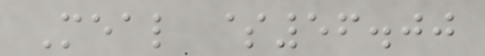Meal $56.00
